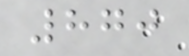870
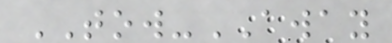TOW-AWAY
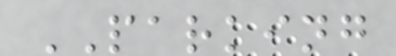PARKING
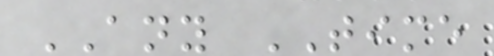ANY TIME
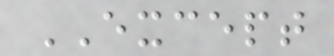EXCEPT
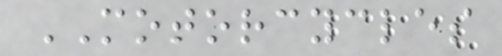MOTORCYCLES
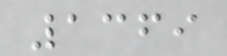1369
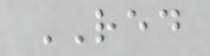RED
